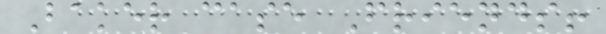Baker case Friends!
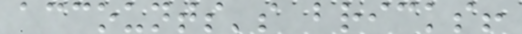accounts's bricks!
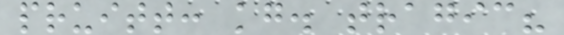pruitt: kg. tragic?
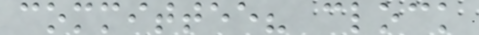committee? clock
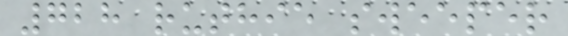728 ruthie sweeper
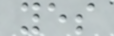yes
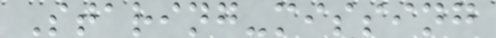Staring-missing
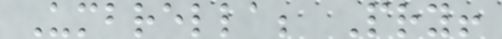Umbrella; Pry!
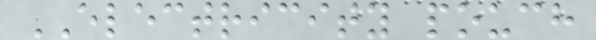ELECTRICITY pouch
